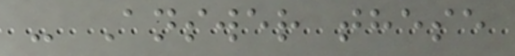- Answer these
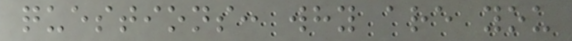questions: why are you
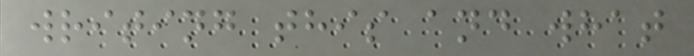writing this and what
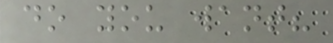do you want?
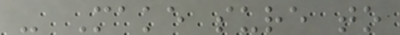- Make sure to
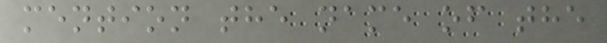mention the name of the
